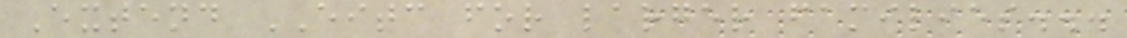Extend EITC for larger families...
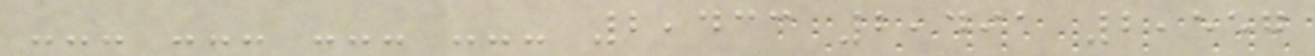--- --- --- --- 2,433 2,491 2,557
